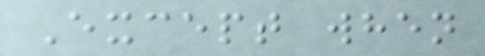Except when
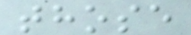those
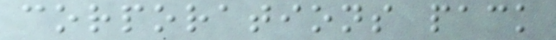corporations pack
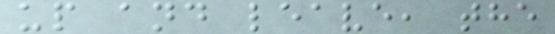up and leave, the
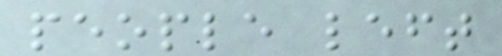people left
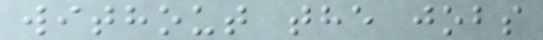without the jobs
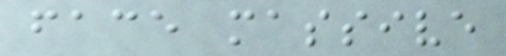face massive
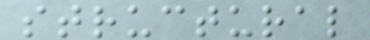structural
